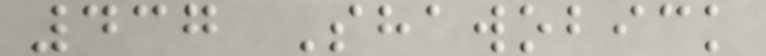437 Shawobick
